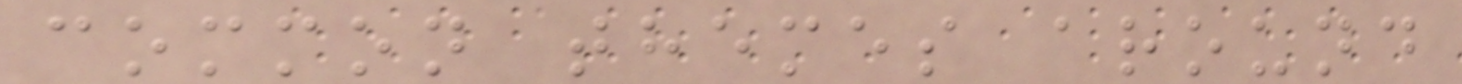common themes around
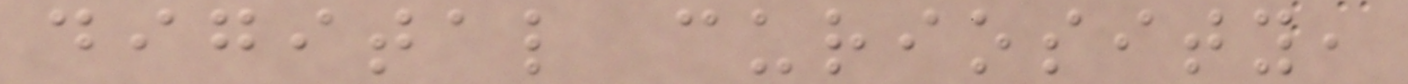digital curiosity,
